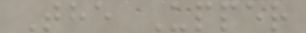The Upper
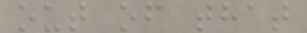out of that
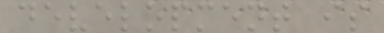development is
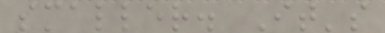smaller. It's
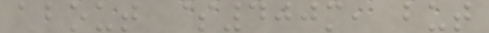about $400m, but
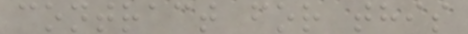contract for this
